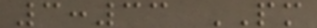3:33 PM
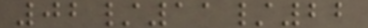02/11/22
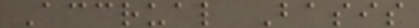Accrual Basis
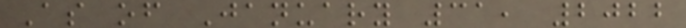As of January 31, 2022
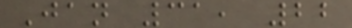Jan 31, 22
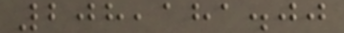208,181.00
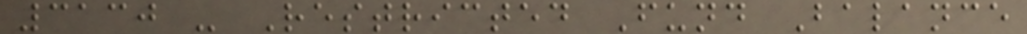3130 - Restricted Fund Balance
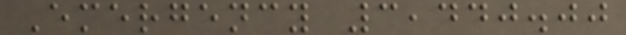Emergency 3,440.00
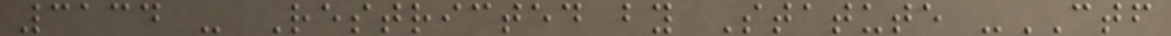3134 - Restricted by Statute -CTF
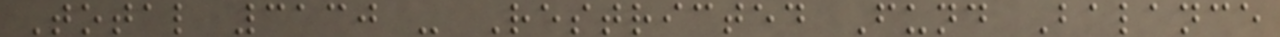Total 3130 - Restricted Fund Balance
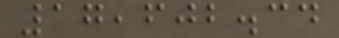17,602.34
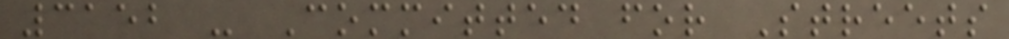3152 - Committed for Streets
